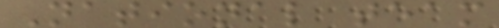National team
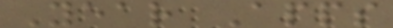Year Apps
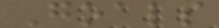Goals
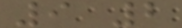9 2
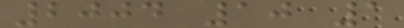2004 10 1
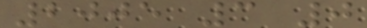2005 3 0
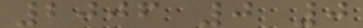2006 0 0
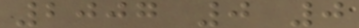2007 0 0
